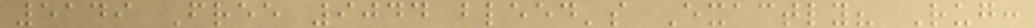5149 Free 9044 bleed's Exactly? Rug:
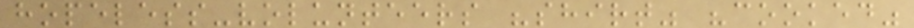hopeless-volunteers "shirt" "cooked"
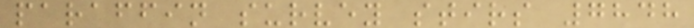paraffin survey stirs 7848
